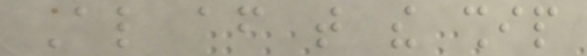Also after that the ship
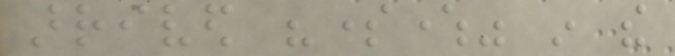arrived "somewhere" in the
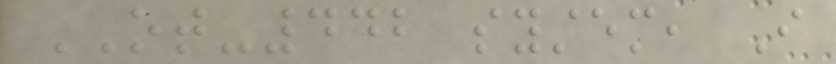OT-442 system, I
